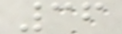36
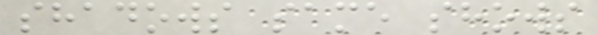shadows same shows
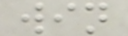win
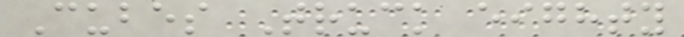Cubes Truck eighty
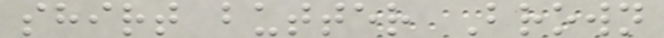shirt butter Brown
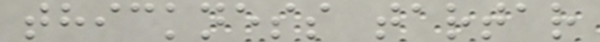thickness tartar
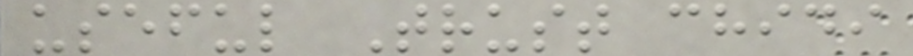useful Trust chidi
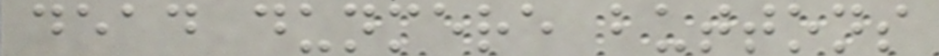dead dunmere buttons
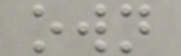own
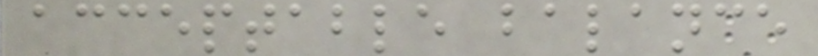acceptable balance
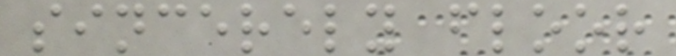sincerely floor
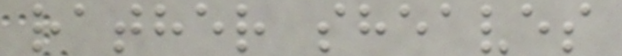rather sheaves
